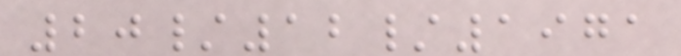20/12/1971
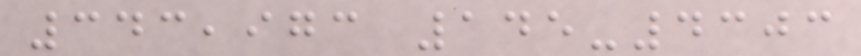343,973 145-4303
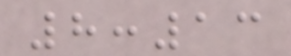8:13
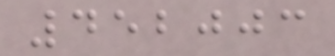452003
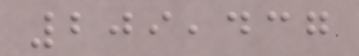209,437
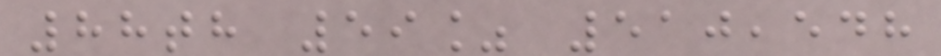88th 59% 510,548
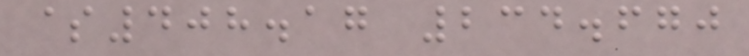$408.17 234.670
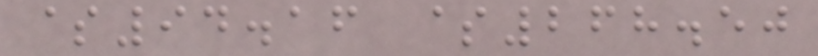$94.16 $268.50
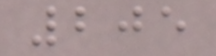205
